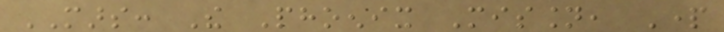MARS: The Phoenix Mission, Part
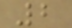2
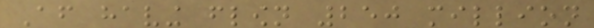After having flown 250 million
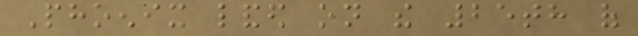Phoenix landed on the 25th of
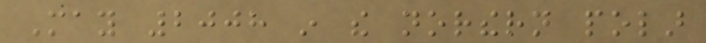May 2008 in the northern polar
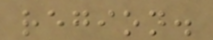region.
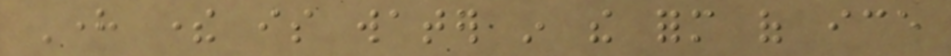Here there is water in the form of ice
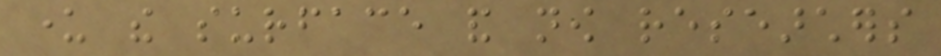under the surface and now researchers
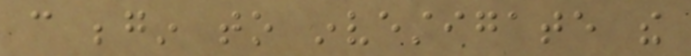can begin to investigate the
